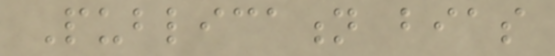Publication bias
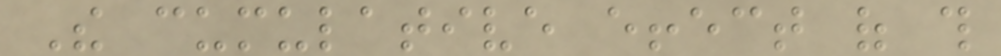The cumulative effect of this
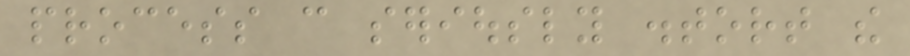process can seriously distort the
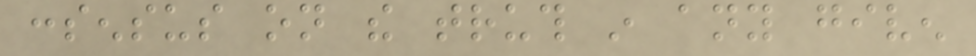consensus on the truth in any given
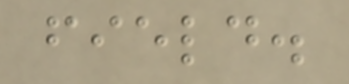field.
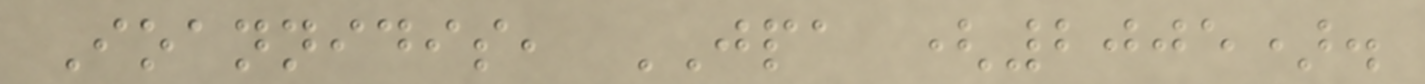Ioannidis, JPA (2005).
